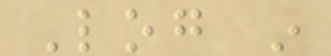Log in
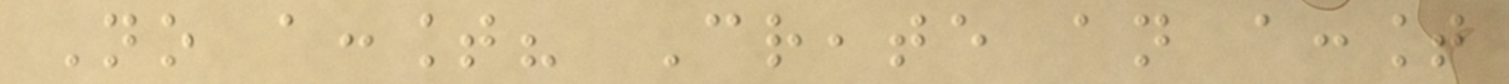No account? Create an account
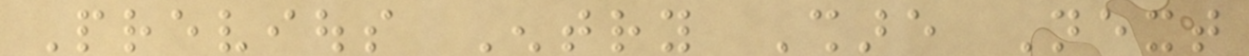Previous Entry Share Next
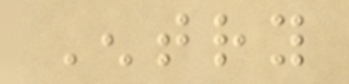Entry
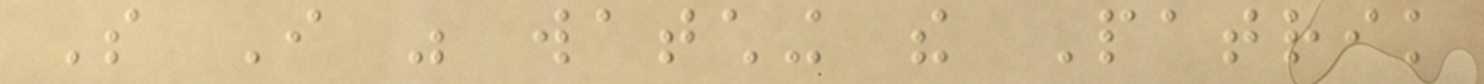So I was watching the Patrik
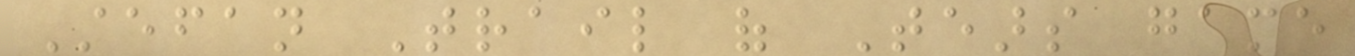Stefan Trail of Tears game
